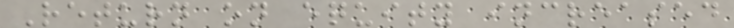Return on equity increased
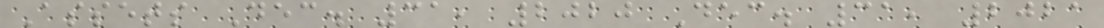Assets Dec. 31, 2020 Dec. 31, 2021
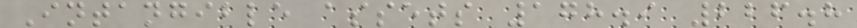Intangible assets 178.9 226.8
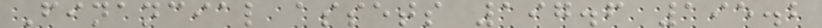Financial assets 197.6 195.2
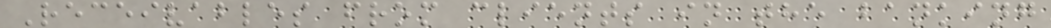Receivables from clients in the banking
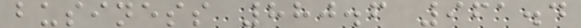business 880.6 961.4
